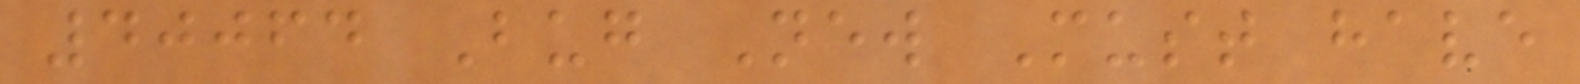40064 Bug New Must have
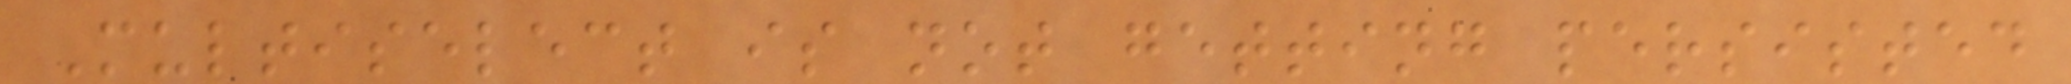Multiselect is not getting persisted
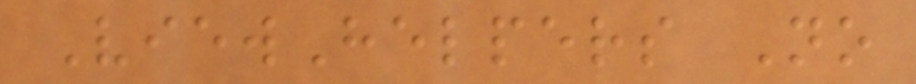ViewHelpers No
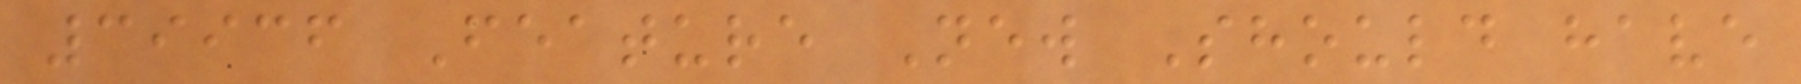39936 Feature New Should have
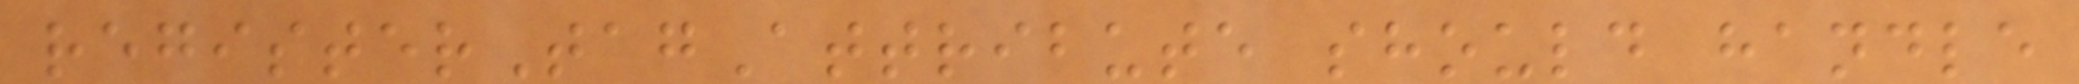registerTagAttribute should handle
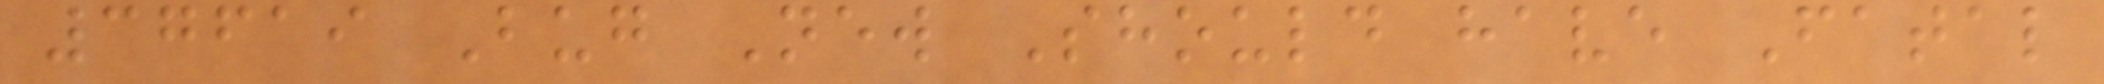37619 Bug New Should have Fatal
